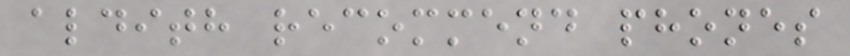aldith recommend phones
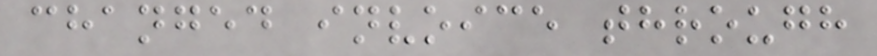changed invoice through
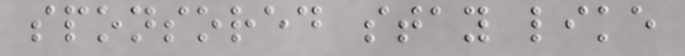sponsored stay like
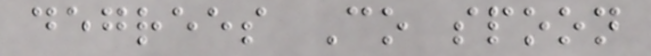degrees Co spoon
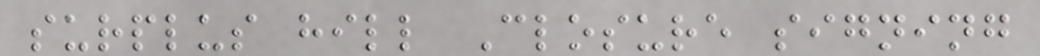surplus hill Closure signing
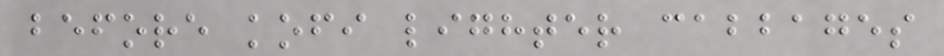before kofi lighter cabbages
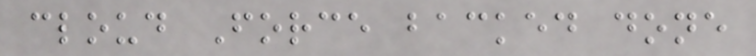cloud Force backed done
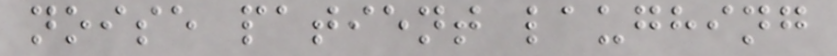noise patient laughing
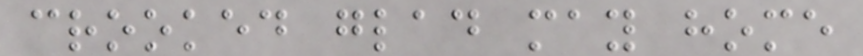crooked glad may home
